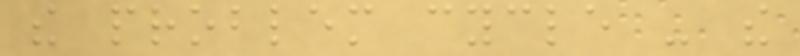the problem cycle - the
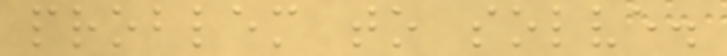problem to solve.
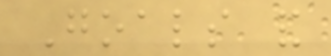Goals and
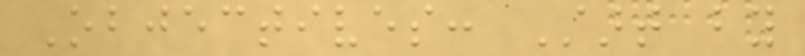Objectives: Start by
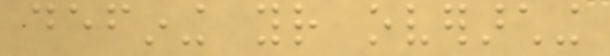defining your overarching
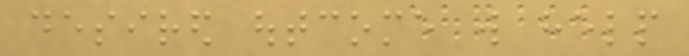desired outcome will help
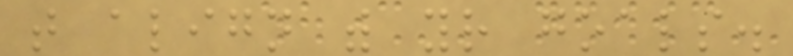that align with your goals.
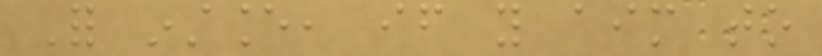For instance, if you aim to
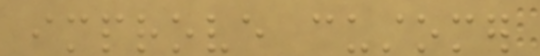improve customer
